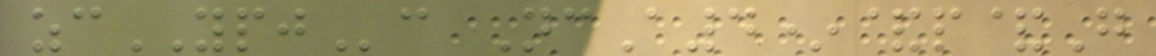zcYPJc NcA4*&p&G
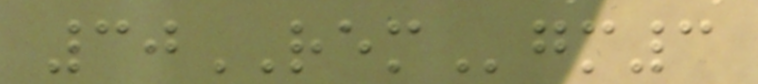30REMgm3
